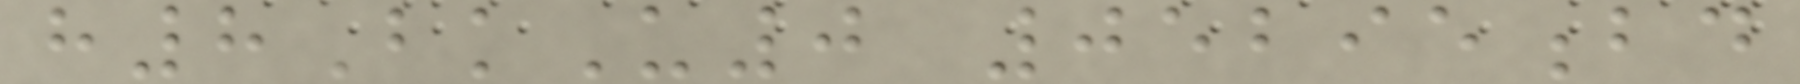h8BkU0 05295bd
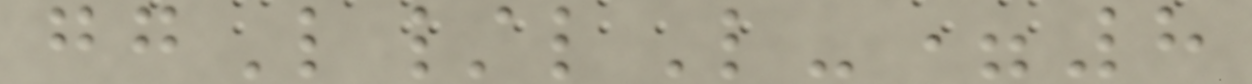ggL/lL-=8
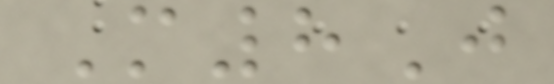M8J
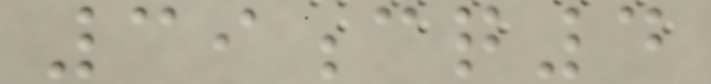39cq4
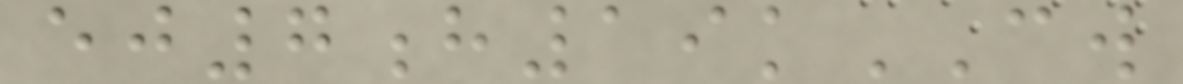ej7h19kCW
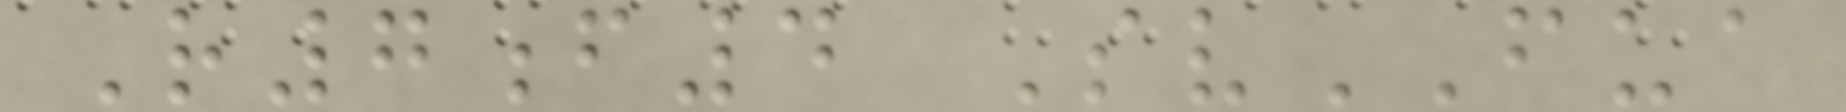R7f4 SvFUA
